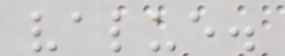value.
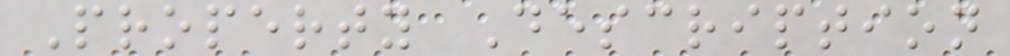Property Description
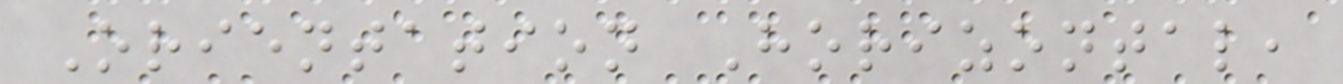Orientation Horizontal,
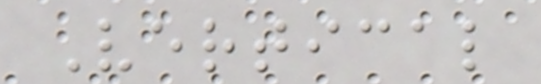Vertical
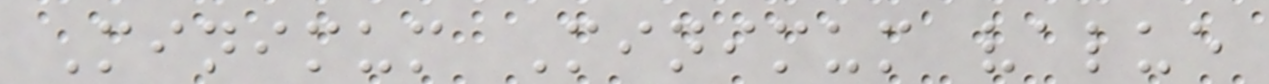Minimum Minimum value
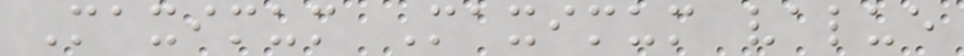Maximum Maximum value
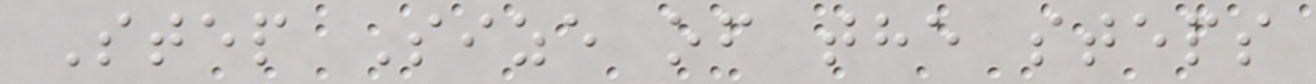Step Size of the steps
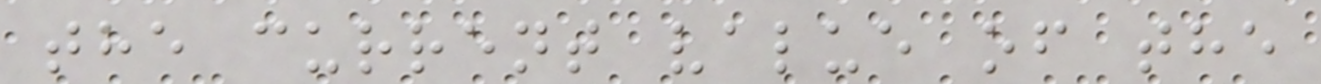the current value of the
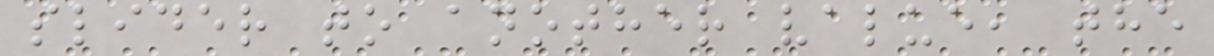slider to another value, the
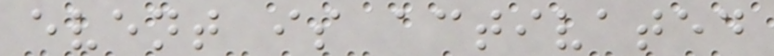event is activated
